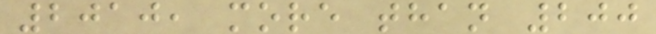2010, more than 200
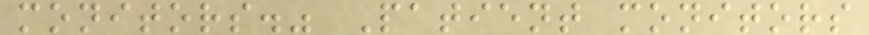monitors." Patient monitors
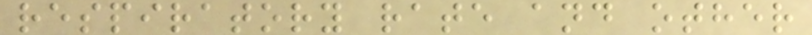respiratory rate and other
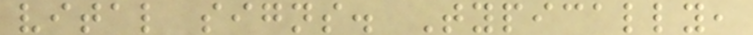vital signs. Typically,
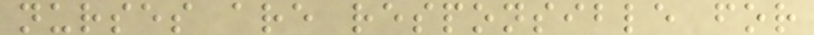nurses are responsible for
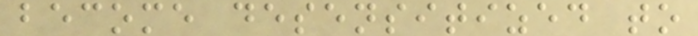become desensitized to
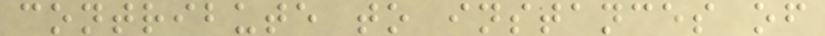contribute to instances of
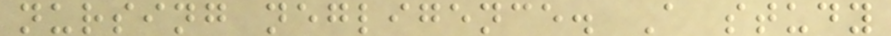nursing negligence. A study
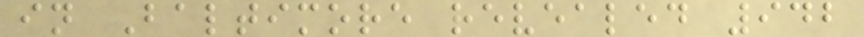in Baltimore revealed 942
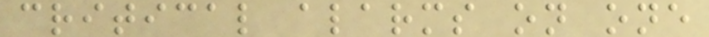critical alarms on one
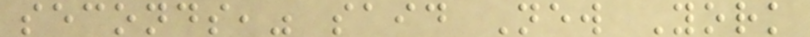seconds," said New York
